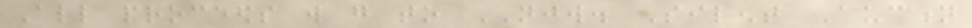All proceeds will go to NJW. Silent Auction
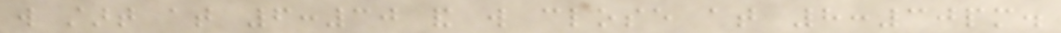will start at 6:30 and will close at 8:30pm.
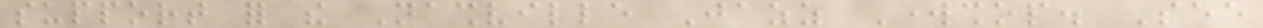support for the Nashville Jazz Workshop. See
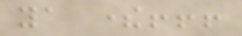ya there!!!
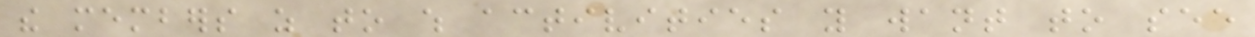the members as to which activities you want to see
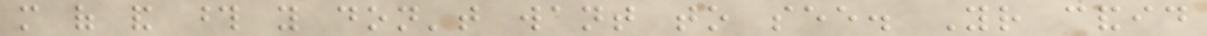more of and those you don't want to see. Your candid
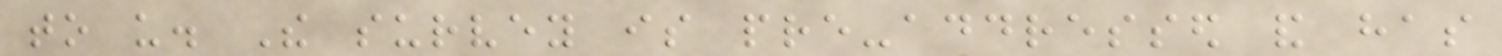to us. The survey is pre-addressed and has
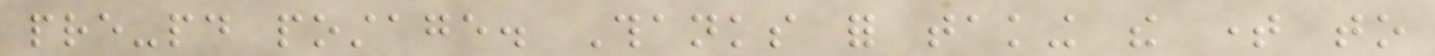pre-paid postage. Thanks for taking the time to
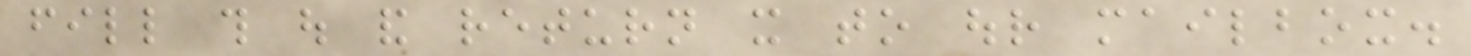fill this out and return it to our mailbox.
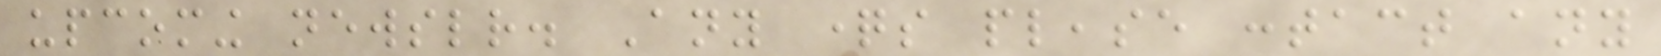upcoming newsletter. Any questions please contact any
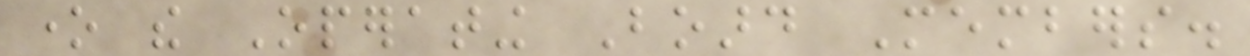one the Operating Board Members.
